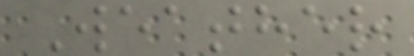Weather
